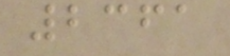2361
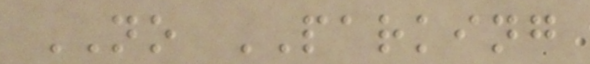NO PARKING
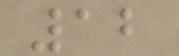12
